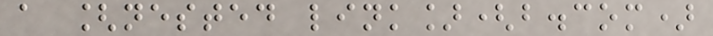a [nested link](b.com)
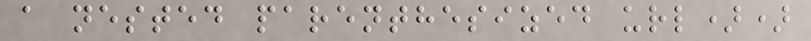a nested parenthesized url))
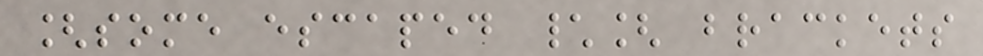[some escaped \[ brackets
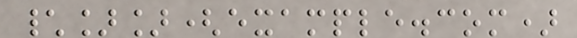\]](example.com)
